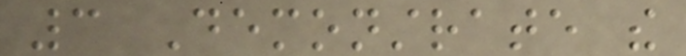3 Demonstrate the
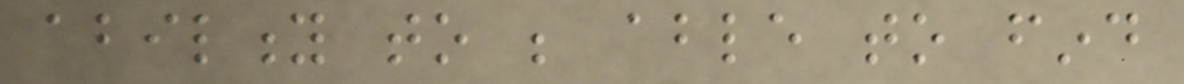ability to be able to find
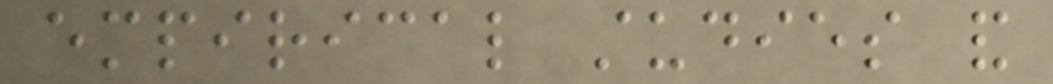empirical studies and
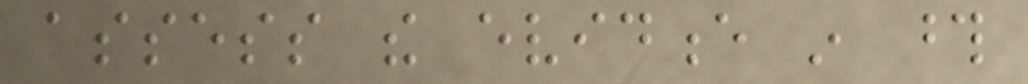assess the evidence in those
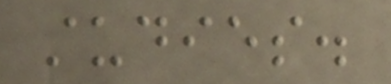studies.
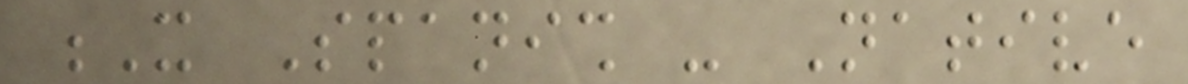X Spanish - Native
